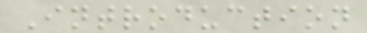Introduction
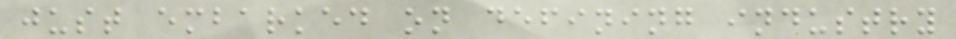just embarked on defining industry
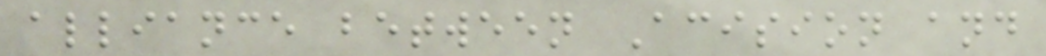alliance between Acision and
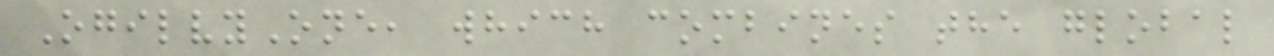OgilvyOne, which combines the global
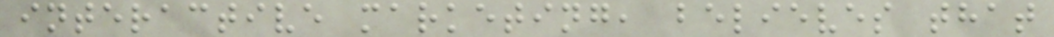interactive marketing, believes that
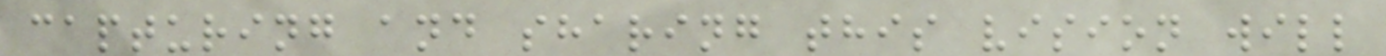capturing and sharing this vision will
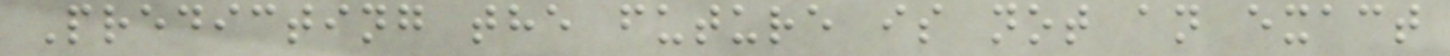Predicting the future is not an exact
